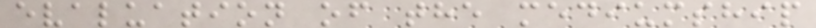evaluation of the mediumship
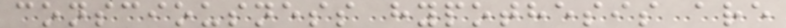consciousness hypothesis are
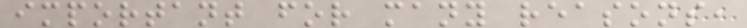important for many reasons,
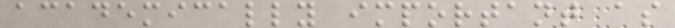academically important as
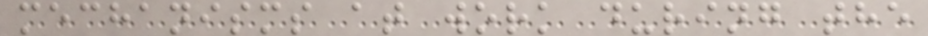mechanisms at work during the
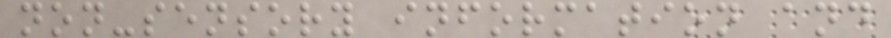non-sensory information and
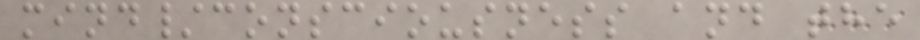mind/consciousness and the
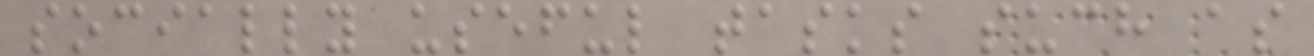socially useful tasks such as
